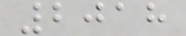2018
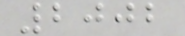2002
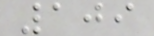109
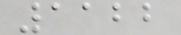1122
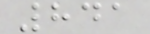841
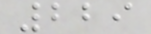229
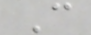C
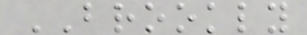BROOKLY
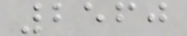2560
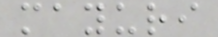mayuri
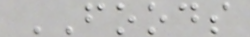FOODS
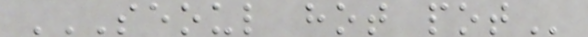SEOUL HOT POT
